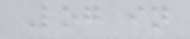Log in
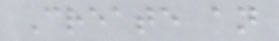Create an
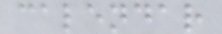calendar
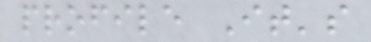profile It's
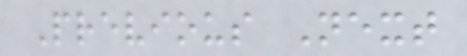Previous Next
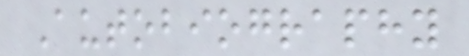Autobiography
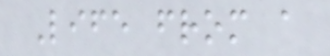Life from a
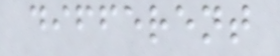different
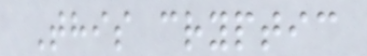This cryptic
